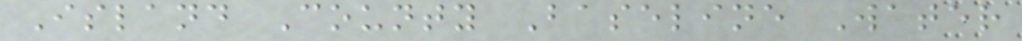Island County Baseline Water
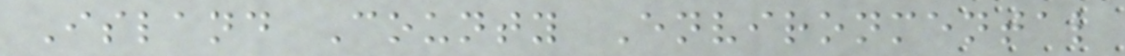Island County Environmental
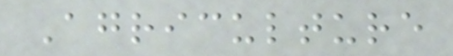Agriculture
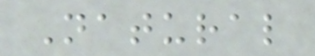Natural
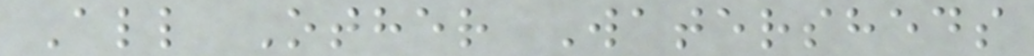All Other Watersheds
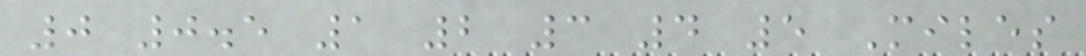0 0.5 1 2 3 4 5 Miles
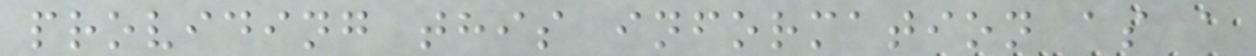providing this information as a
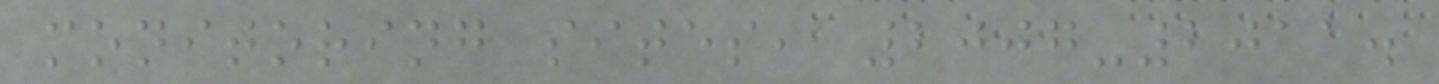monitoring sites, 2007-2011.
